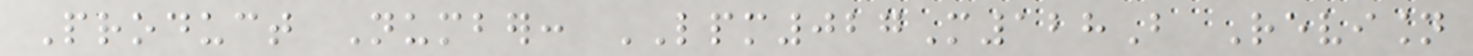Product Number: LPM027M128B Revision
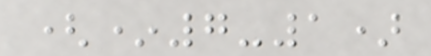(*7-1)
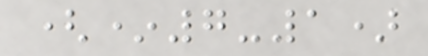(*7-1)
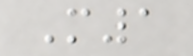M1
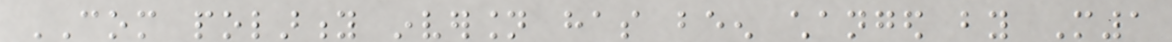COM polarity inversion has been changed by M1
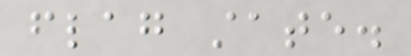flag state.
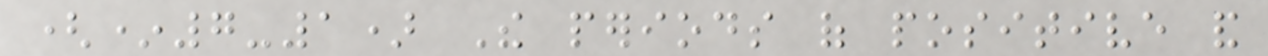(*7-1) The periods of positive and
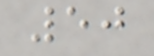50
